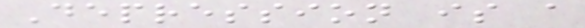Depression is a
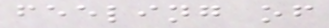feeling of
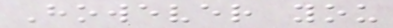However you
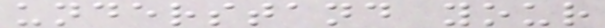understand your
